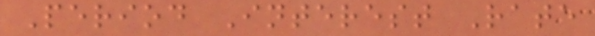Period Interest Rate
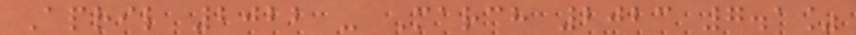April 2022 - March 2023 7.1%
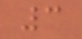3
